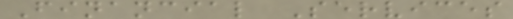Financial Services
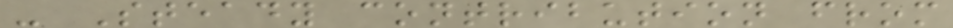- Steady contribution from
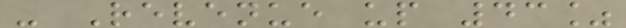- Revenue up 43%
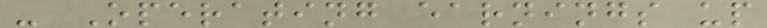- Operating earnings up
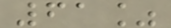61%
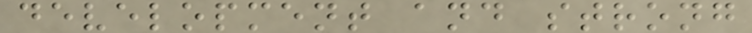development and strong
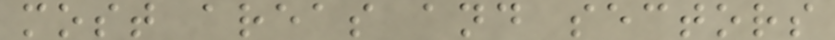most areas and sectors
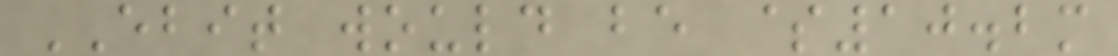EBIT would be $10.2m
